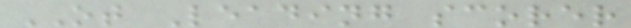OT Leading scorer
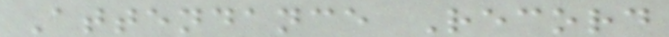Attendance Record
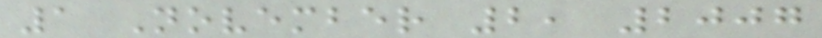1 November 2, 2007
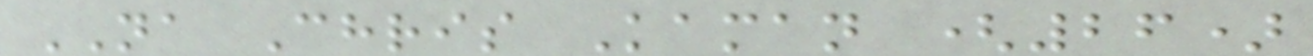NA Chris Kaman (26)
